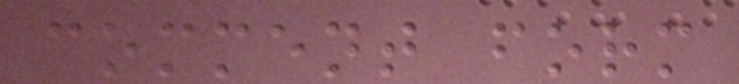comment form
